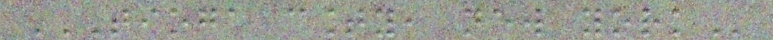TIOGA COUNTY, NEW YORK
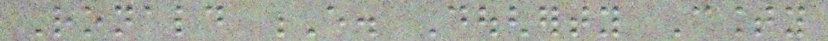Ronald E. Dougherty County
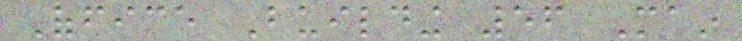Office Building 56 Main
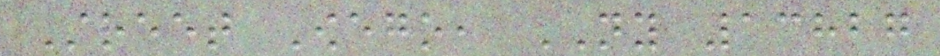Street Owego, NY 13827
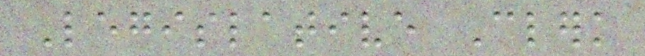Legislative Clerk
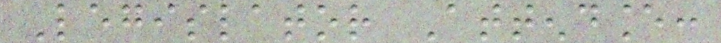Legislator Attendance:
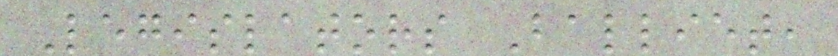Legislators Balliet,
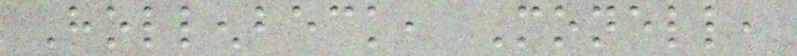Hollenbeck, Monell,
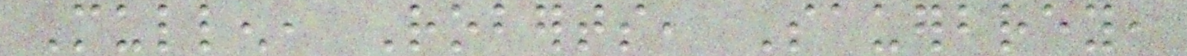Mullen, Roberts, Sauerbrey,
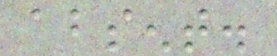absent.
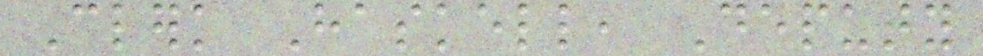Clerk Haskell, Deputy
